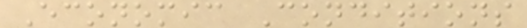Economic Conditions
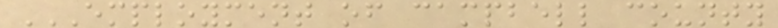EMPLOYMENT OF CAMPBELL COUNTY
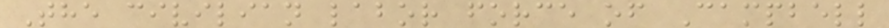The civilian labor force of Campbell
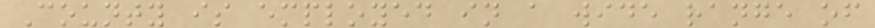County is employed in a wide range of
